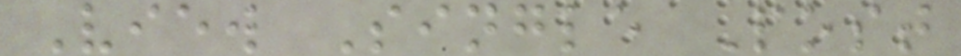View Single Post
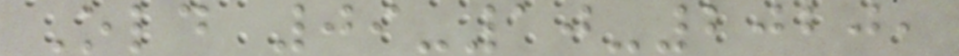Old 09-10-2020,
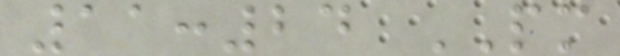11:24 PM
